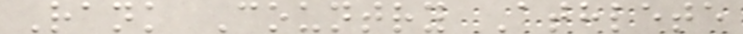Rank Country Athlete
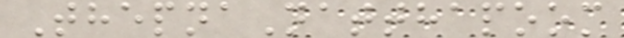ThepnaNatthapoom
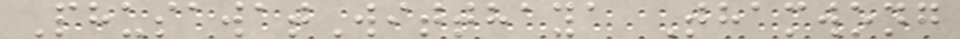PhusawatWitthaya Thamwong
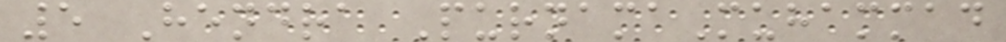5 Hendra PurnamaMuhammad
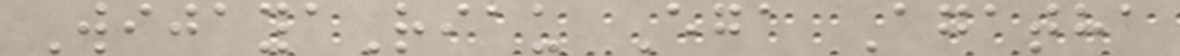WijayaRiau Ega Agatha
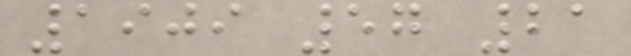1909 57 21
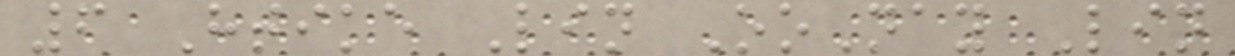6 Htike Lin OoNay Lin
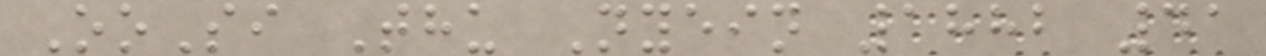OoSi Thu Nyein 1882 41
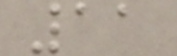11
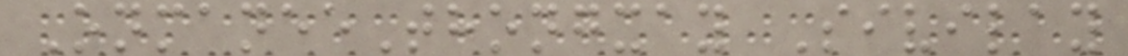OnmaneeThongxay Sivilay
